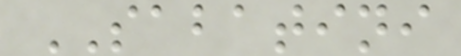SABATINI
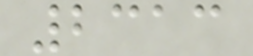2313
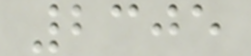2305
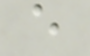e
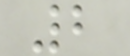2
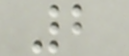2
